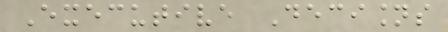Executive Decisions
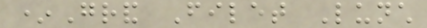*Grand Filet Lunch
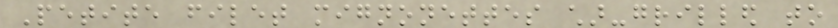Petite filet mignonettes char-grilled to
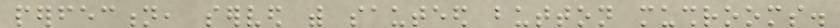perfection, served with sauteed button mushrooms.
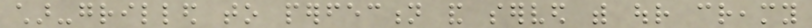char-grilled to perfection and served with our creamy
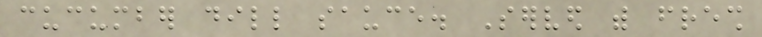cucumber dill sauce. Served with fresh
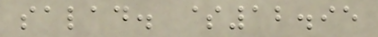salad. $12.95
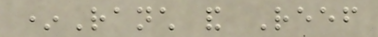*Ranch and Reef
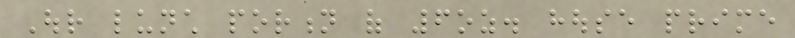Our lunch portion of 6oz. house prime
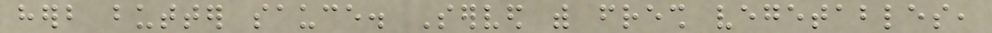herb butter sauce. Served with fresh vegetables,
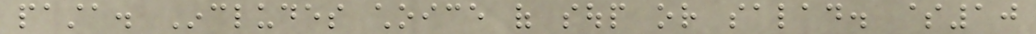pasta. Includes choice of soup or salad. $10
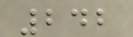242
